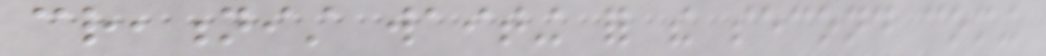creationist waiting for the second coming
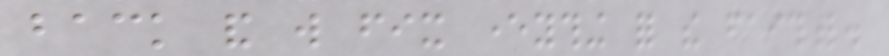back and will fix everything for the faithful.
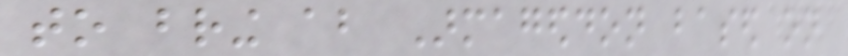to bring about Armageddon based on
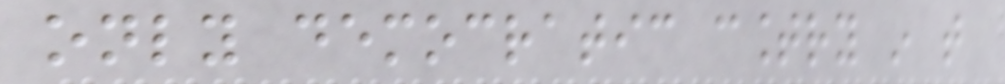only democratic country in that
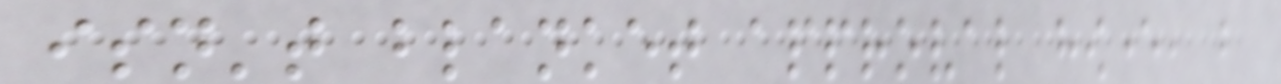isn't blanket approval however, but
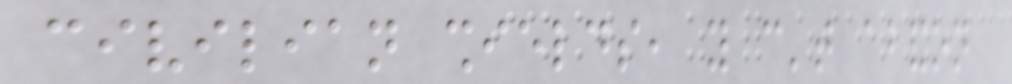civilian shields, you can't abandon
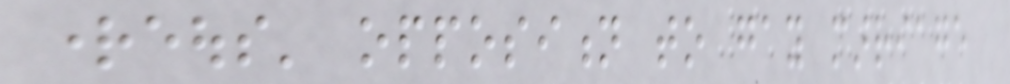righteous' opposition to gay marriage
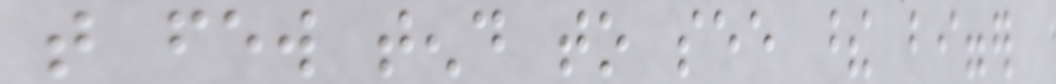that few tend to see these bigger
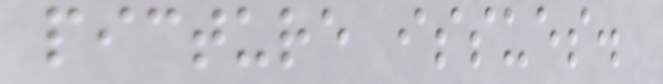picture issues.
